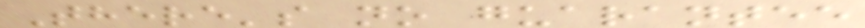There's no guarantee
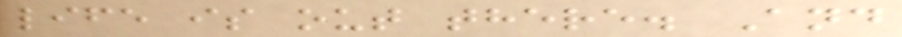life is out there. And
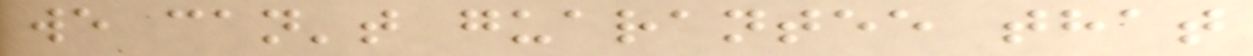we can't guarantee that
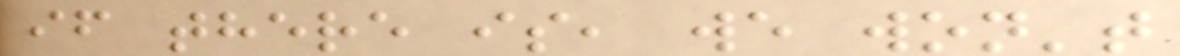if there is, we won't
